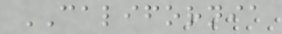CALIFORNIA
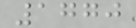1770
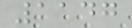1147
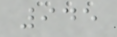945
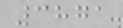3871
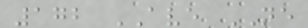172 AVE NE
